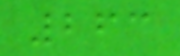263
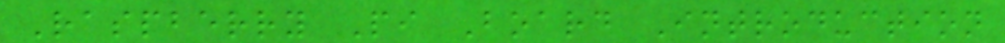Raspberry Pi Board Introduction
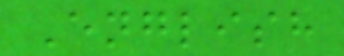English
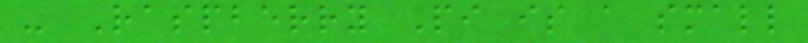- Raspberry Pi is a small
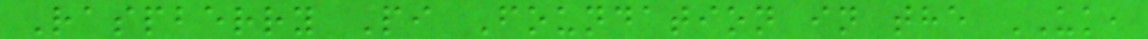Raspberry Pi Foundation in the UK,
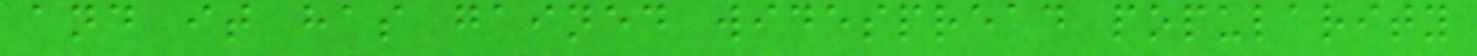and it has gained widespread popularity
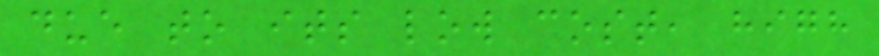due to its low cost, high
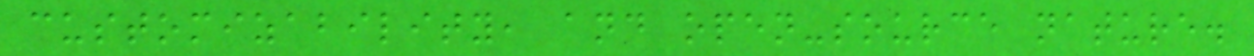customizability, and open-source nature.
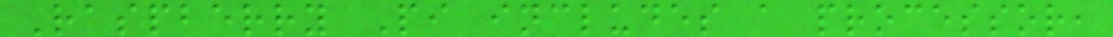Raspberry Pi includes a processor,
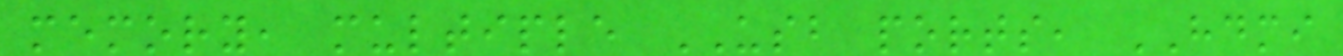memory, multiple USB ports, HDMI
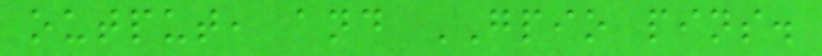output, and GPIO pins.
